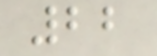22
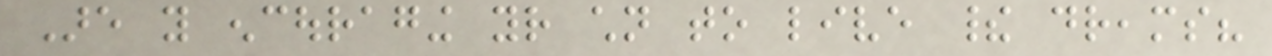Are you encouraging your children to live their dreams?
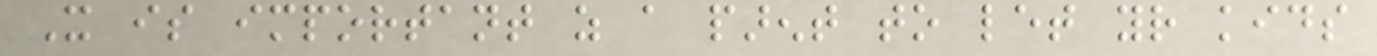It is important as a parent to let your kids
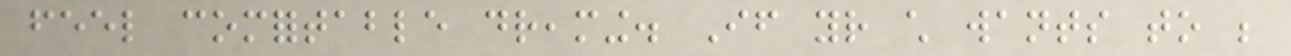feel comfortable dreaming. If your child wants to be
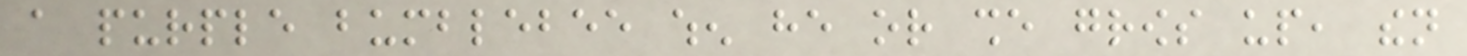a purple bumblebee when he or she grows up, then
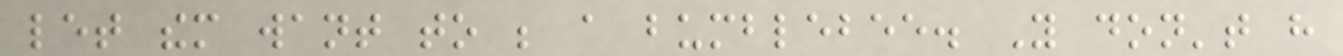let them want to be a bumblebee. You don't have
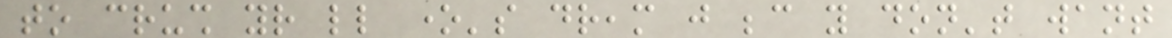to crush your little one's dream just because you don't want
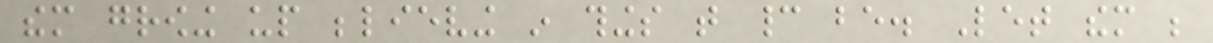them growing up believing in things that cannot be. Let them be
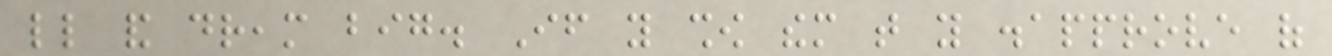little and dream big. If you show them that you disapprove of
